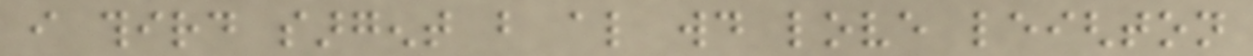i third sargent but also would love leighton
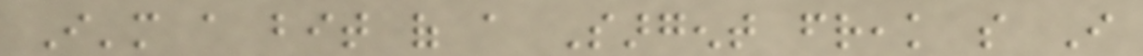I'm a bit of a Sargent freak so I
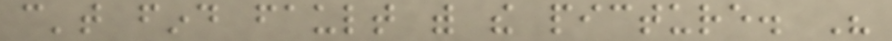can't find fault with the picture. His
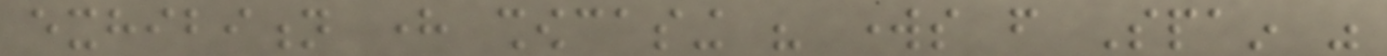exhibition here showcasing his works from Spain was
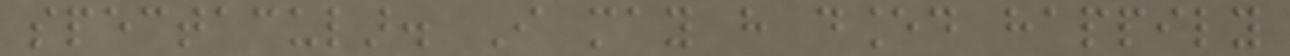spectacular. I may have danced happily
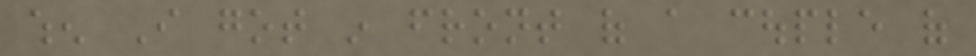when I got in front of a couple of
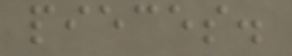pieces.
